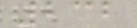232
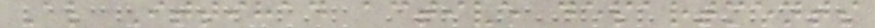Al Ittihad active departments
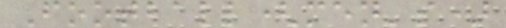Football(men's)
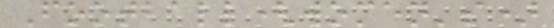Football(women's)
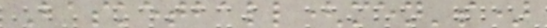Basketball(men's)
